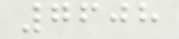7608
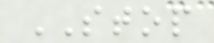STOP
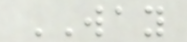WAY
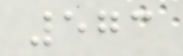573
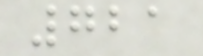721
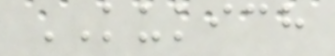KUKICH
